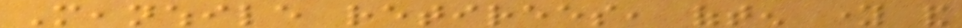Meanwhile retirees, often young and
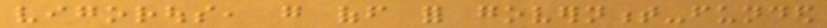vigorous, go off for government-funded
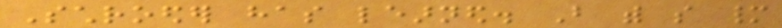Schroeder has learned. But with so many
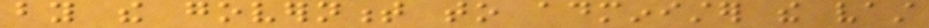by the government to administer the vast
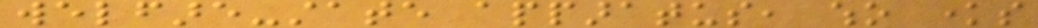welfare-state apparatus, who knows
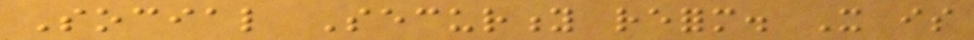Social Security reform. It is
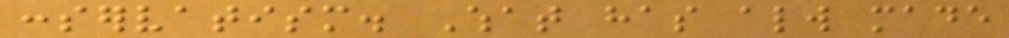conservatism. What has always made
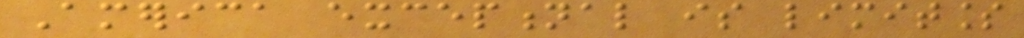America exceptional is limitless
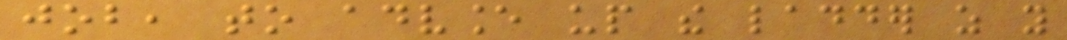job, to advance up the ladder as you
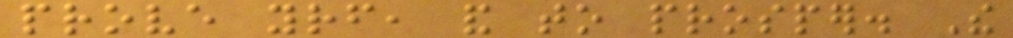prove yourself, and to prosper. The
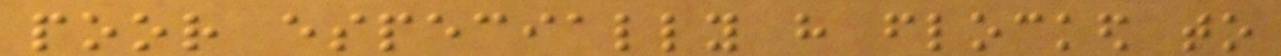poor especially have flocked to
